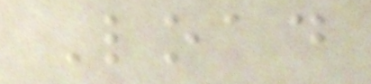Load
